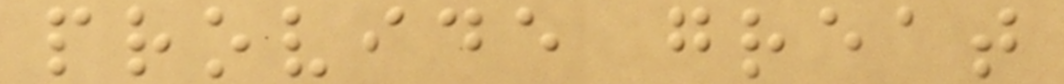provide great
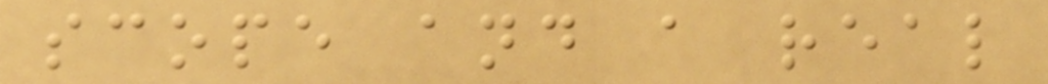scope and a real
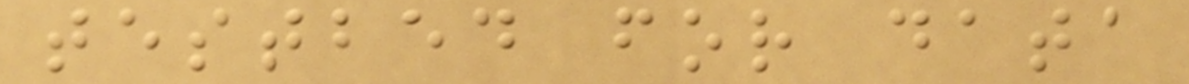testbed for data
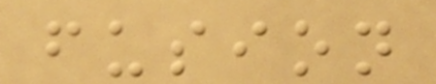fusion
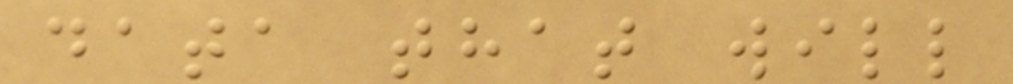data that will
